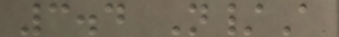3.4 N/A
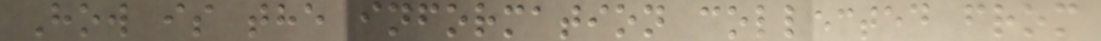How is the information collected from
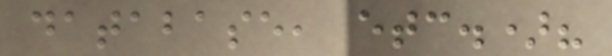database, etc.)?
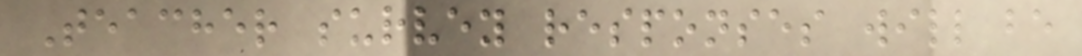Teacher survey responses will be
